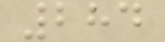284
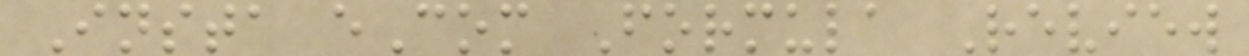Insta eCom Formula Review
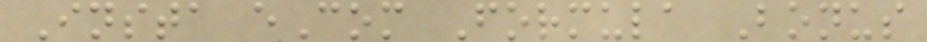Insta eCom Formula Bonus
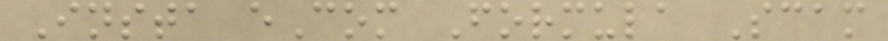Insta eCom Formula Scam
